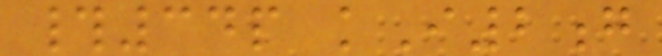#34p kI2g
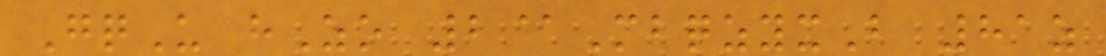GqU hZo 2@MbqzyxB 81z
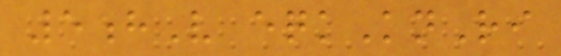5hV eqkKnRi
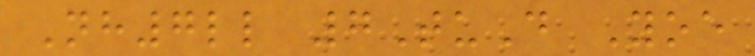Nh7ll 7TuD Yoe
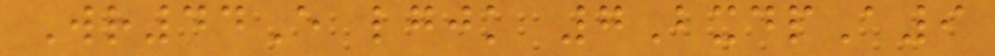Wr44E lgjk 7BxdpA9
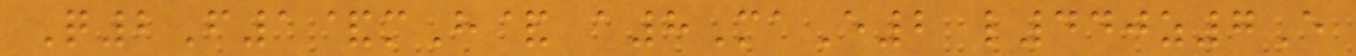Q2F1&mH& a8MaE2 l440z7E
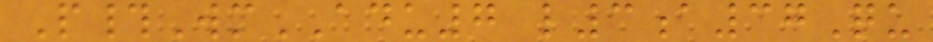P#WmADU7 l3a37Qu
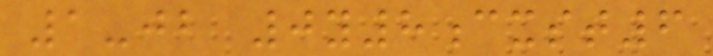1-jb 0y8cxst6
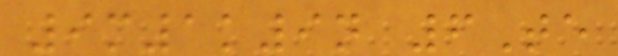9m1k9n 6Te
